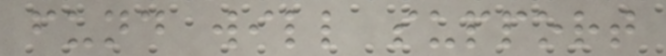fund will support
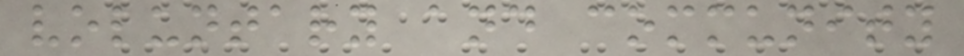voluntary and community
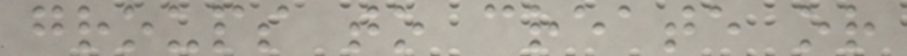groups to create or
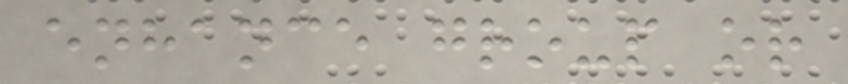enhance group or
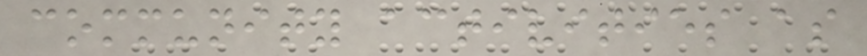community activities as
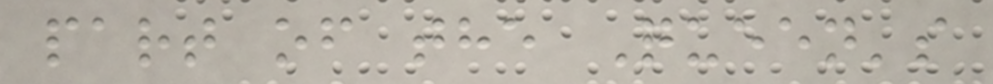part of the Queen's
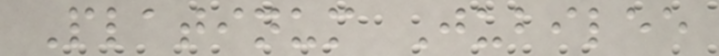Platinum Jubilee
